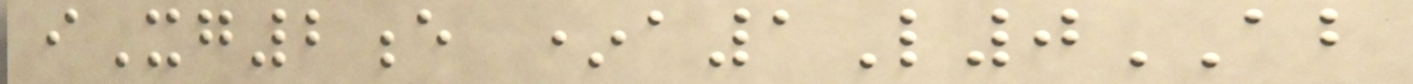iXg2e *a1L0AB
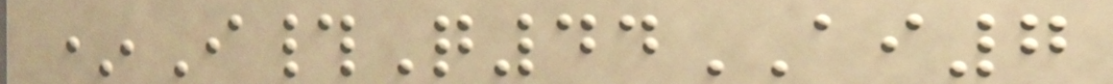*I#Q44AI7
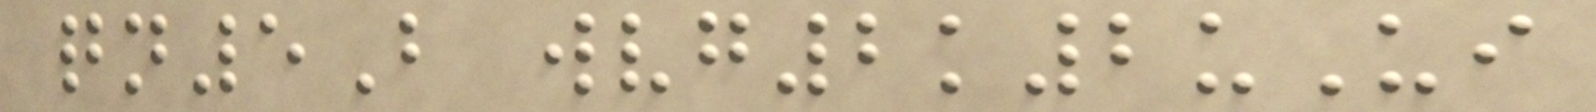qn5B wvg2k2uUi
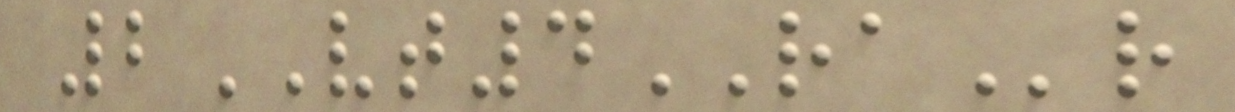2VT4RAr
